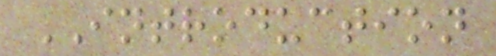INTRODUCTION
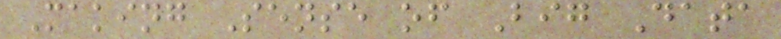Making Sense of Big Data
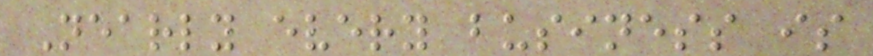Nearly every business is
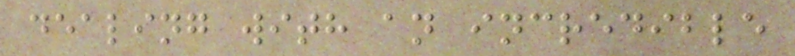dealing with an incredible
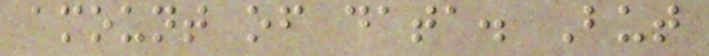amount of data. But
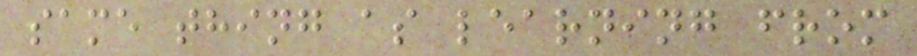same thing as learning from
